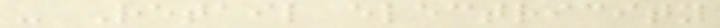- Retail electricity
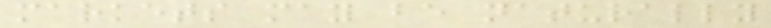markets may be naturally
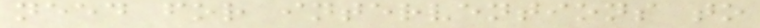need for interventions to
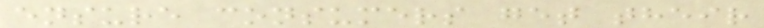ensure consumers get their
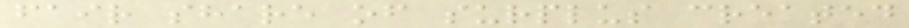fair share of surplus created
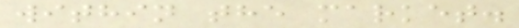within the market.
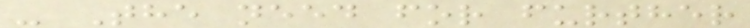- The need for further
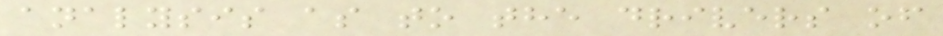analysis as to the drivers of
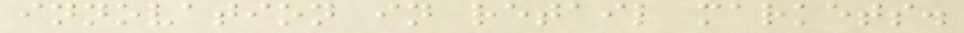innovation in retail markets.
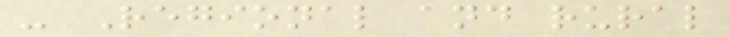- Regional and rural
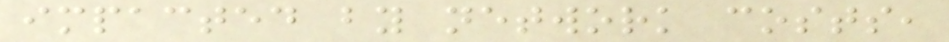impacted by network costs,
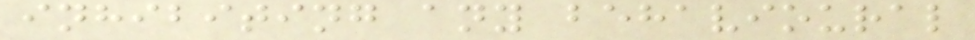inhibiting any behavioural
